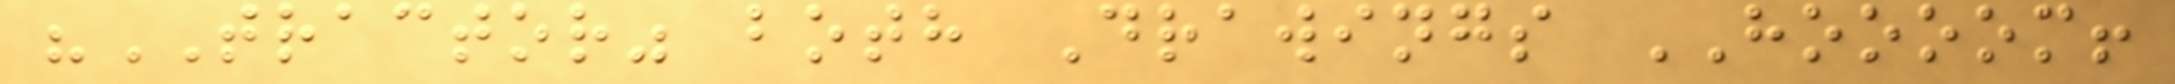"TRACTOR" both Drawings HOOOOM!
